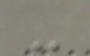-
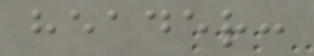header:
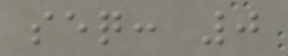seq: 0
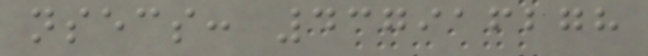nsecs: 437916278
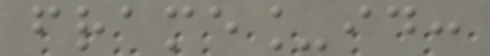frame_id:
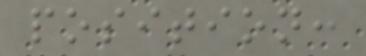position:
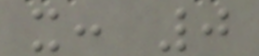x: 0
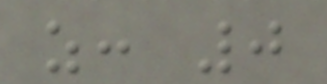z: 0
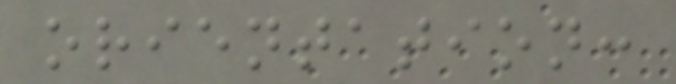orientation:
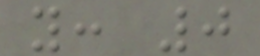y: 0
